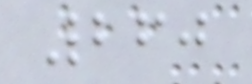260
